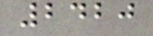2420
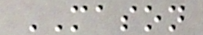MASON
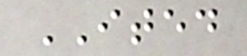ITED
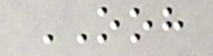OOH
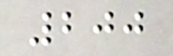200
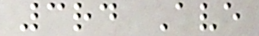3rd Ave
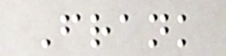Frank
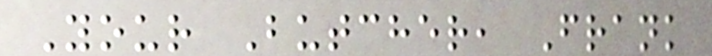Your Butcher, Frank
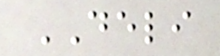DELI
